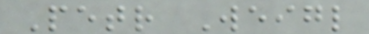Petr Weigl
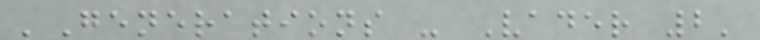'Generations - Vader 2'
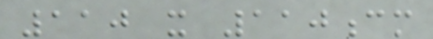110 x 110cm
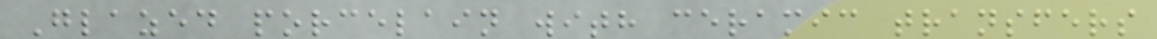Glazed porcelain with ceramic transfers
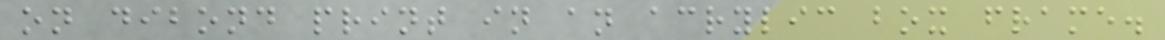on dibond print in an acrylic box frame.
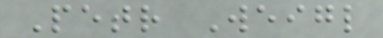Petr Weigl
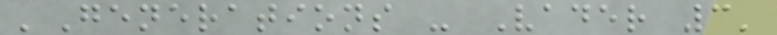'Generations - Vader 3'
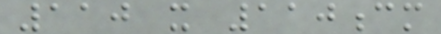110 x 110cm
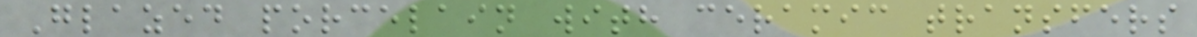Glazed porcelain with ceramic transfers
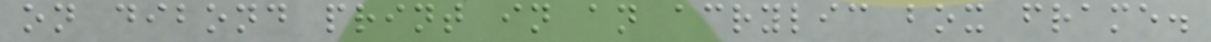on dibond print in an acrylic box frame.
